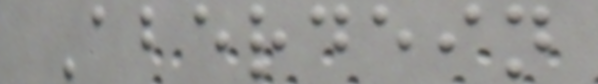Aberdein
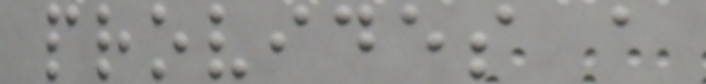provides a
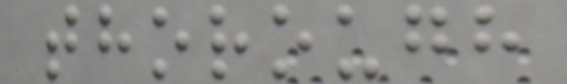thorough
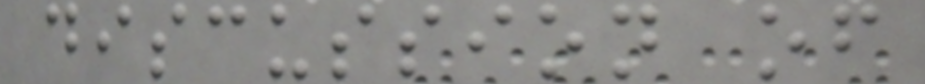discussion of
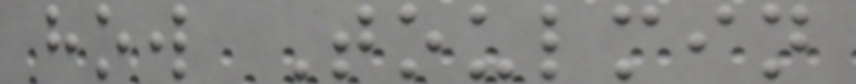how Toulmin
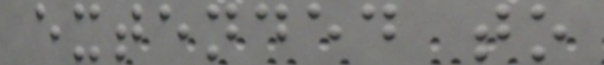extended to
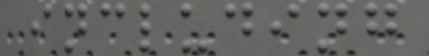including
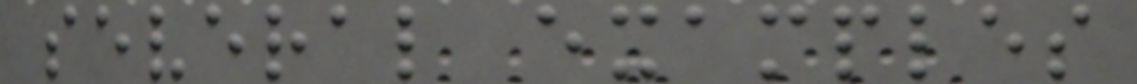several examples
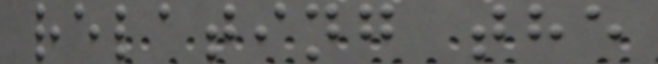relating the
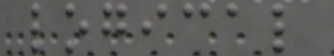logical
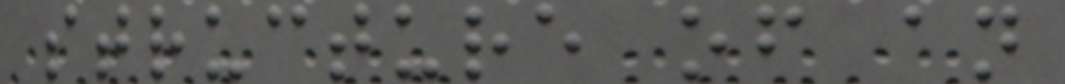structure of an
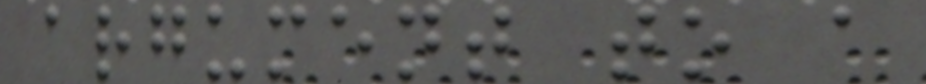argument to a
